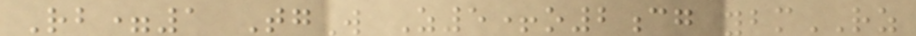Rb=1 TgW Z5+o2cg ybmRZ
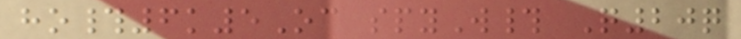ho#6k5Oc spyW# Q20q
